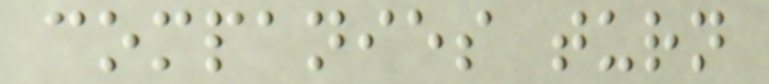companies turn
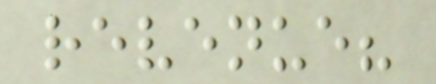revenue?
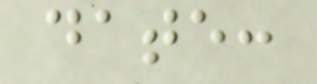date:
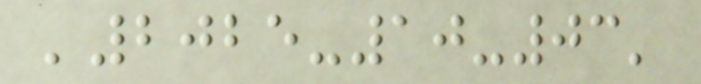'2025-10-03'
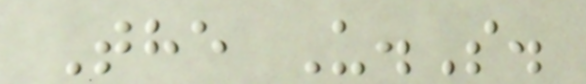The U.S.
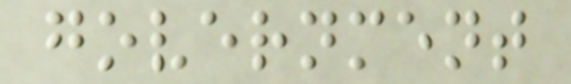government
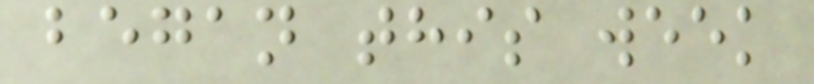began this week
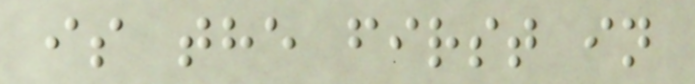is the first in
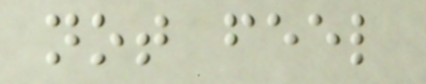not feel
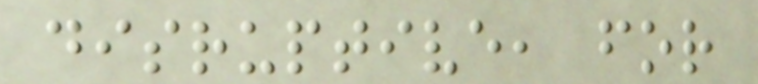disruptive, for
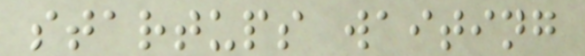startups waiting
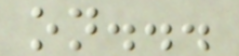on...
